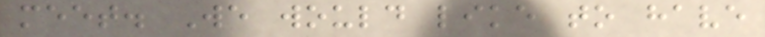meet. We would like to have
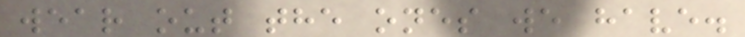wear out the ones we have.
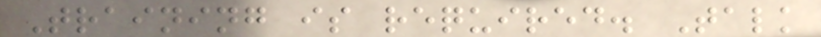Training is required. Talk
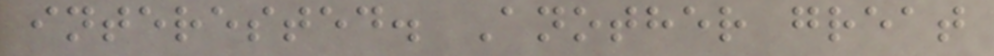interested. Another great
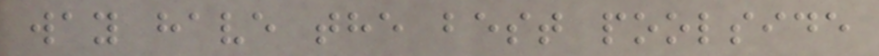way have the best poolside
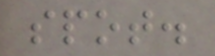spot.
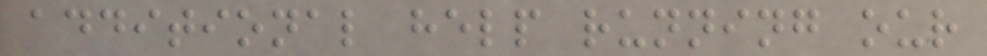additional help running our
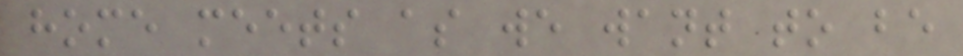home meets as we want to be
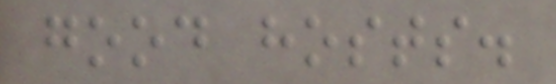good hosts.
